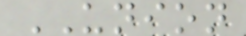UNION
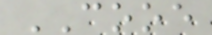COOE
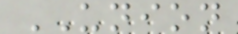UNION
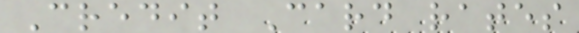Credit Card rates
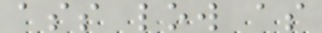ass low as
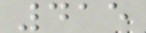415
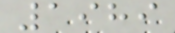1989
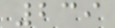239
